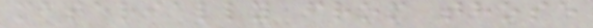materially from those
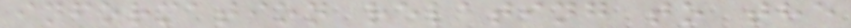information relating to the
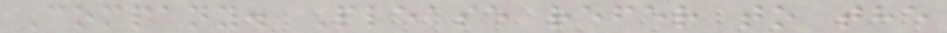Company. Please refer to the
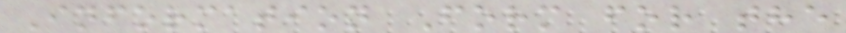Information Form for the
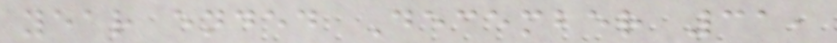year ended December 31,
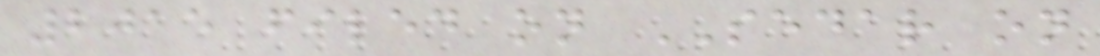2015 filed on SEDAR on
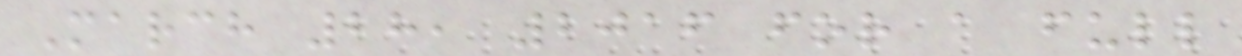March 28, 2016 for a full
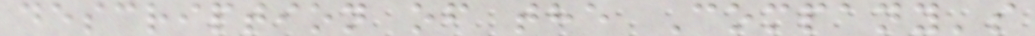description of the Company's
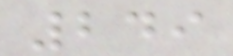249
